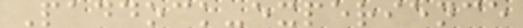Paddock-experience
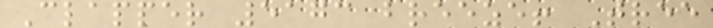Clapper 5173 breeze! Tree
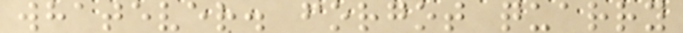whatever. forgot quarry
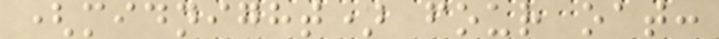(midnight) four oat:
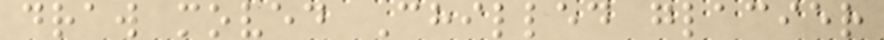draw moved Chilled glacier
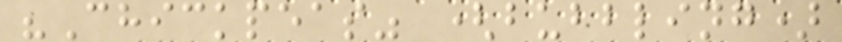"Chickpeas" (bubbling)
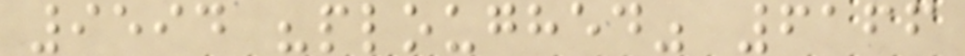9594 "ploughed" 6166
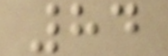84
